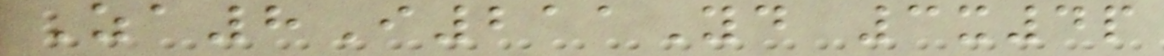Za8I211Yd 3x4p
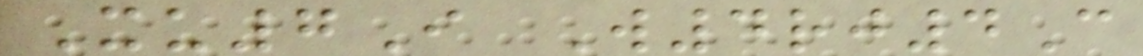Xu7I W4rj4C
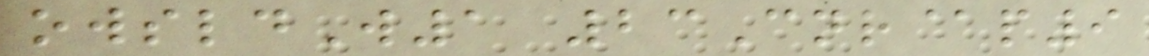owsldW1 23Cnr@p9
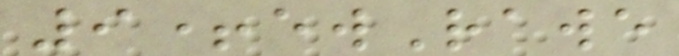9+ewRawe
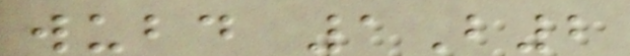wubd 1B2
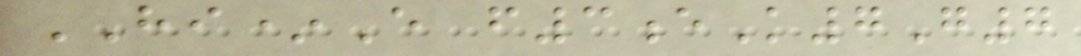HI*E f3eK7G7
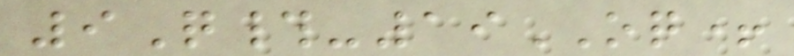9Q#-19OQ+
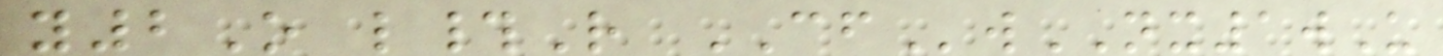y2O l#R CFwNX1wU
